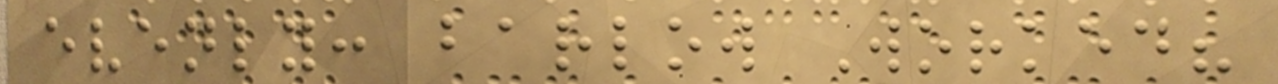evenly: barlow Worked?
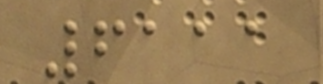6111
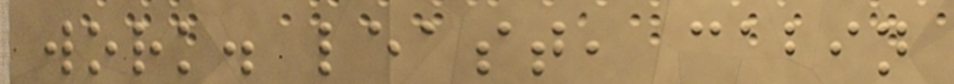work. least, cabin
